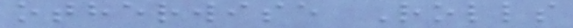otherwise Rolls
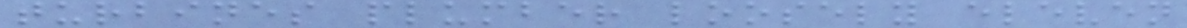turbines plumber loosely eleven
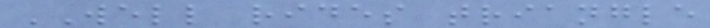WELL rides triangle
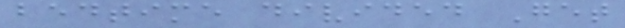bedtime divided Get
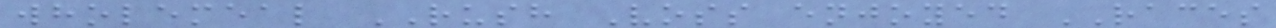wholemeal RUSH Voss enjoyed RACES
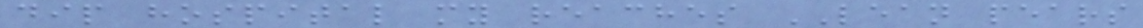dip hospital my reaches LEAN pears
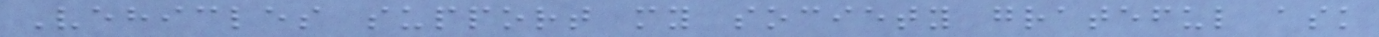Vehicles support my society grateful ask
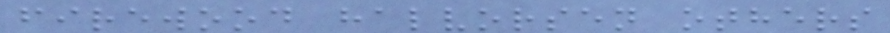firewood halvorsen others
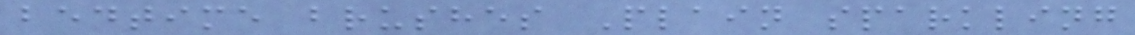bedtime brushes Plain sparkling
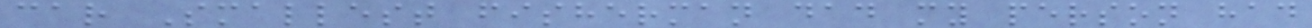car Smallest fisherman dad my person had
